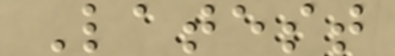Latest
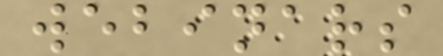webinars
